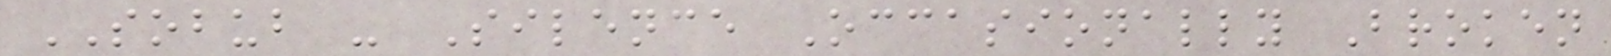SOBUB - Silence Occasionally Broken
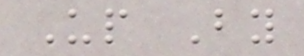Up By
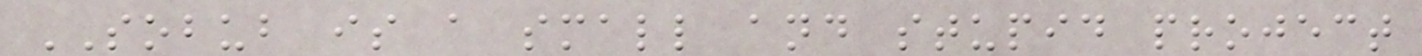SOBUB is a small and stupid project
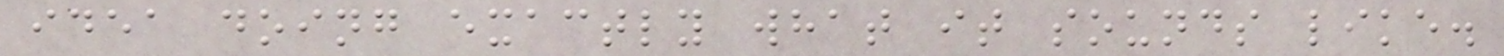idea doing exactly what it sounds like.
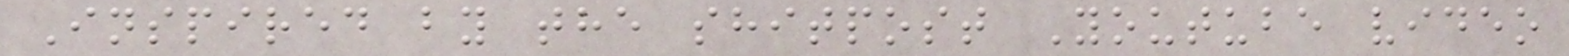Inspired by the shitpost Youtube video
